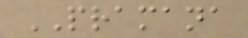PRAMANA
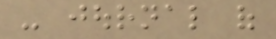- journal of
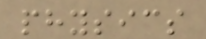physics
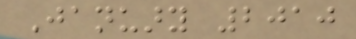January 2010
